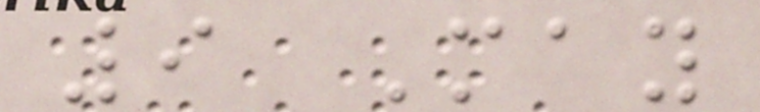9 May
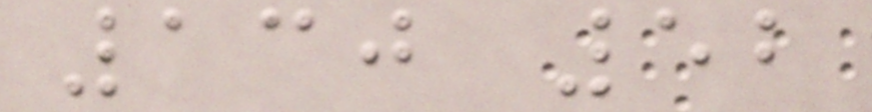130 52
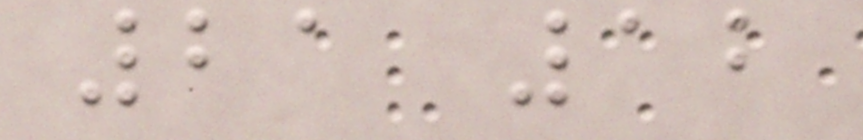21 12
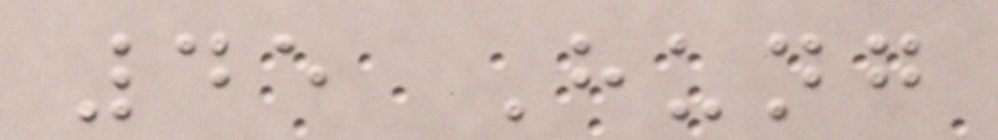45 Hung
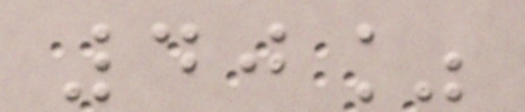40%
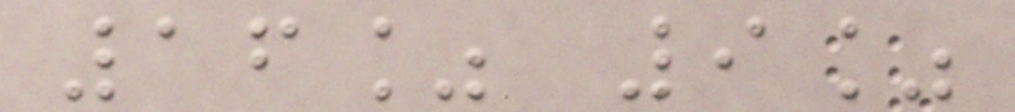16% 9%
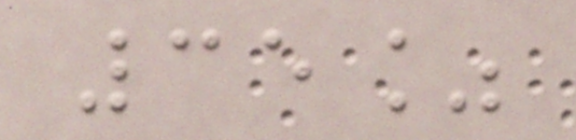35%
